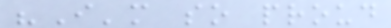"I'm so proud
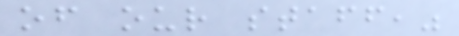of our staff,"
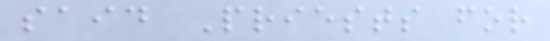said Priests for
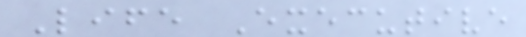Life Executive
